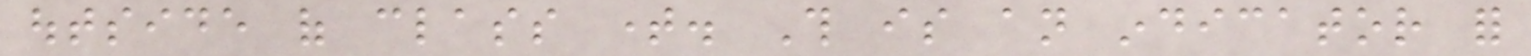outside of class time. This is an indicator for
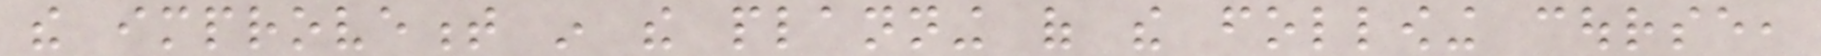the improvement in the planning of the following course,
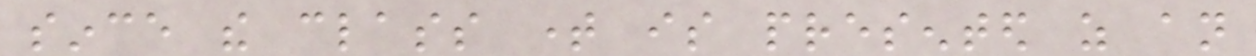since the class time is presented as an
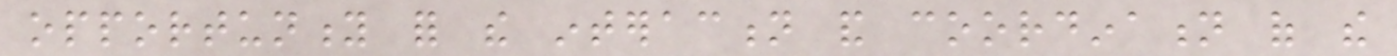opportunity for the interaction and coordination of the
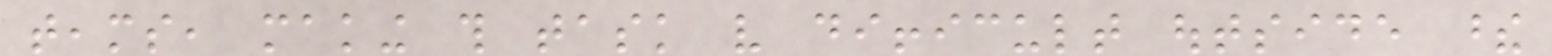teams, making this task very difficult outside these
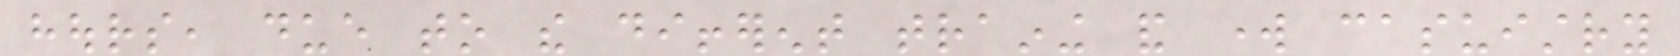hours, due to the different training and work casuistry
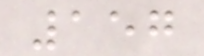157
